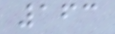163
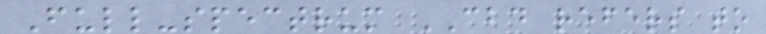Full-spectrum CBD refers to
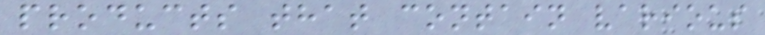products that contain various
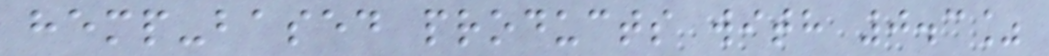hemp-based products with 0.3%
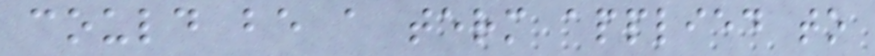could be a term applied to
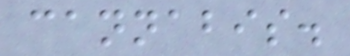cannabis.
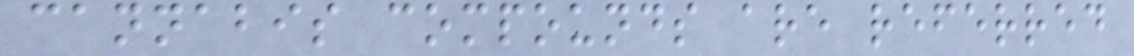cannabis compounds are referred
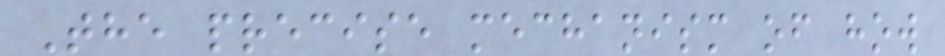The precise mechanism of how
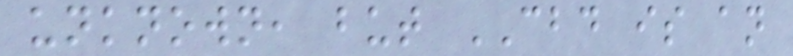unknown, but CBD is an
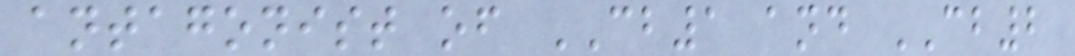antagonist of CB1 and CB2
